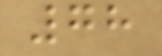78
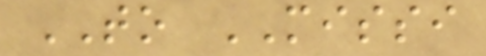TO MISSI
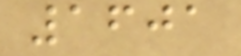1601
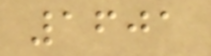1601
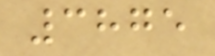3875
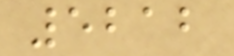5212
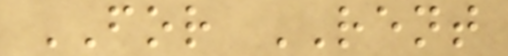FOR RENT
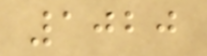1020
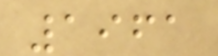1961
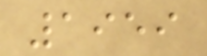1959
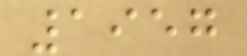1957
